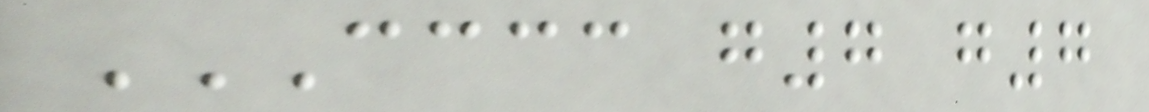CCCC G7 G7
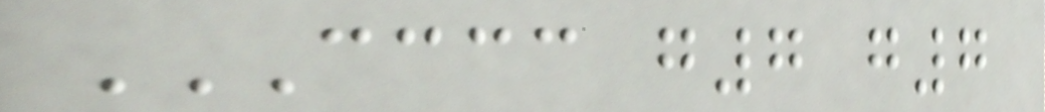CCCC G7 G7
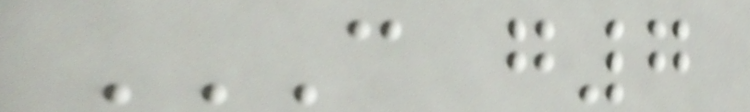C G7
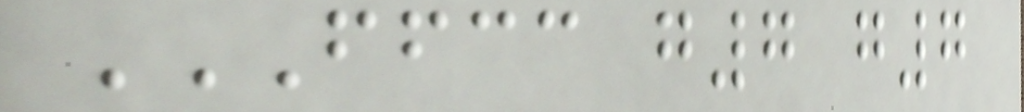FFCC G7 G7
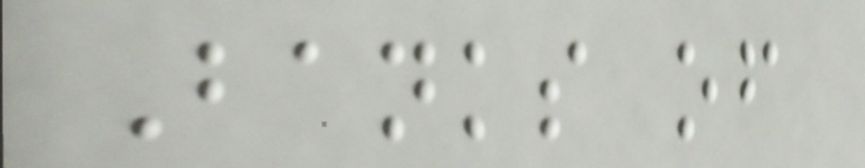Banks of
